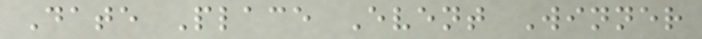Date Place Event Winner
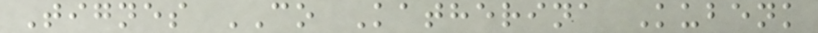Tignes CO Katherina Kubenk
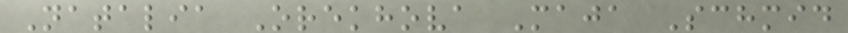Natalia Orekhova Maja Schmid
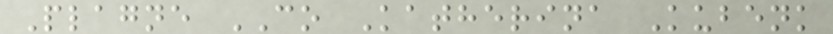Plagne CO Katherina Kubenk
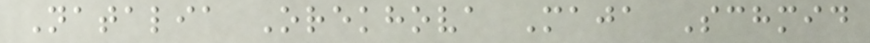Natalia Orekhova Maja Schmid
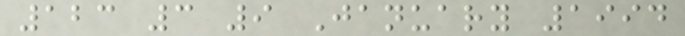123 3 9 January 1994
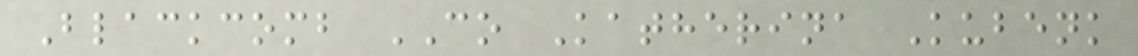Blackcomb CO Katherina Kubenk
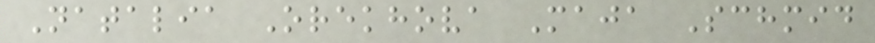Natalia Orekhova Maja Schmid
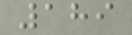189
